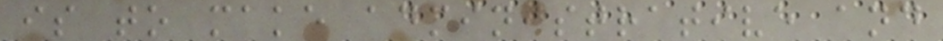is to make administrative and
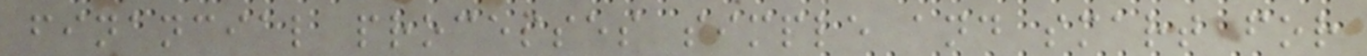financial processes simple and smart for
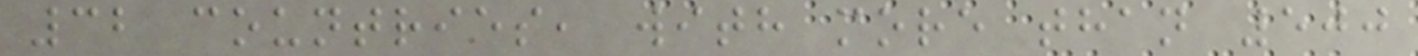32 countries, with more than 500
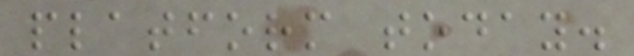platform today.
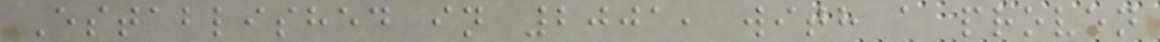Established in 2001, with a proven
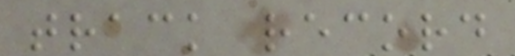track record
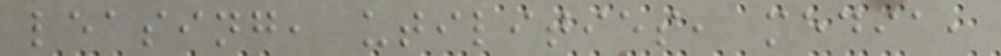leasing, utilities, media,
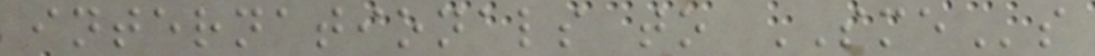internationals to SMEs
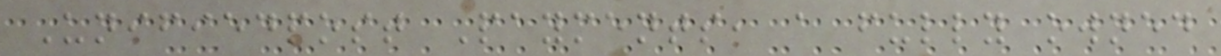Unifiedpost Payments, a fully owned
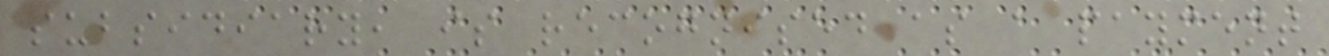subsidiary, is recognised as a payment
